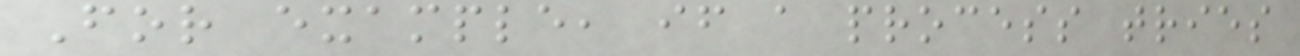For example, if a process tries
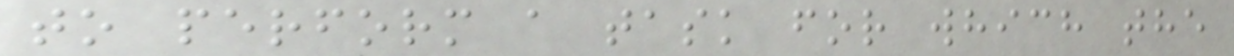to perform a task for which the
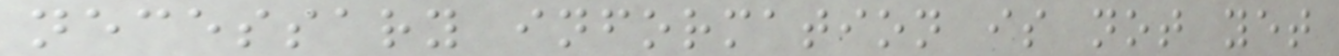necessary information is not yet
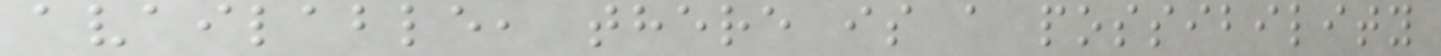available, there is a possibility
